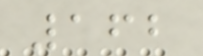162
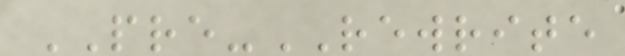PRE-REWRITE
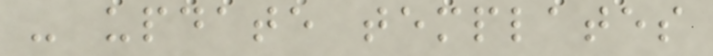- update templates
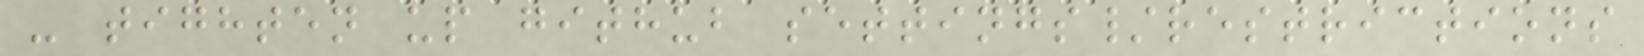- tighten up github settings/restrictions
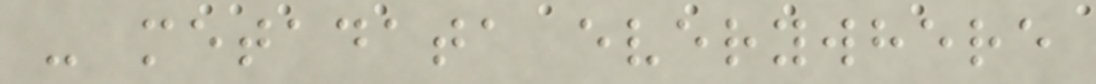- metadata everywhere
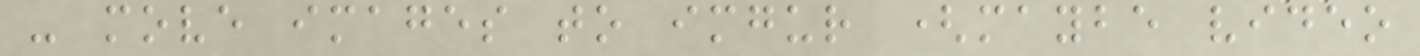- move images to imgur (maybe video
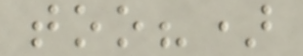too?)
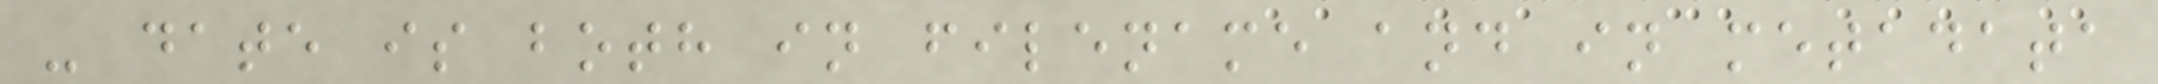- date is both in filename and in metadata
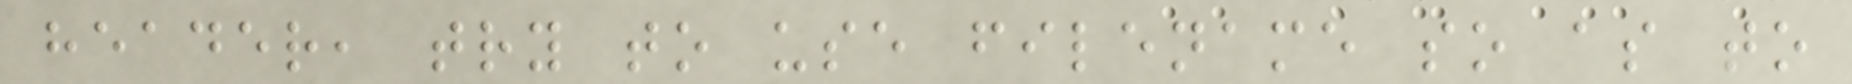header, try to use filename so as to
